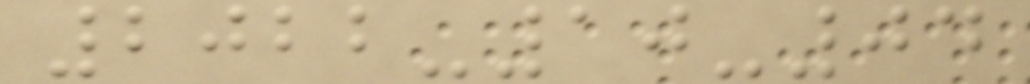2022-10-04
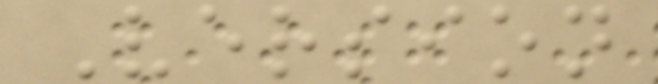Version
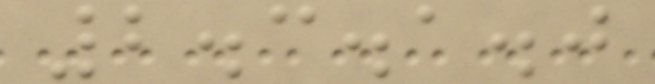2.3.1.0
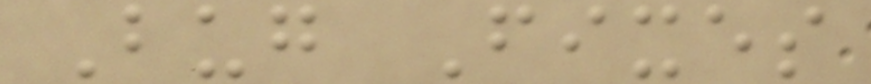Bug Fixes
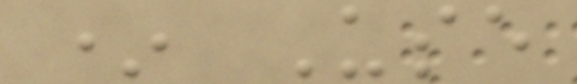* Use
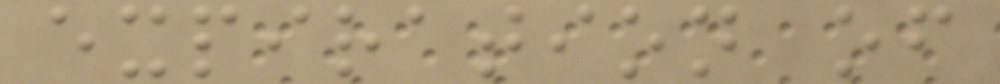expiration of
